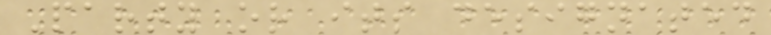Party or its designated
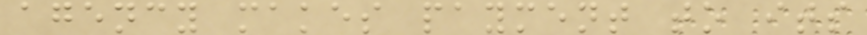agency makes payment to its
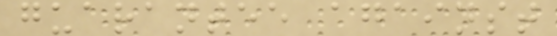guarantee against
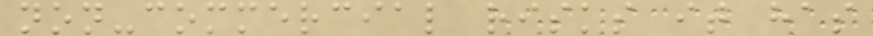non-commercial risks it has
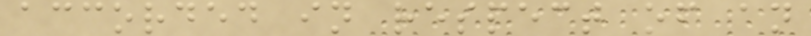accorded in respect of an
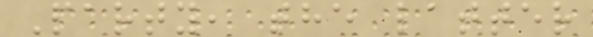Party, the latter
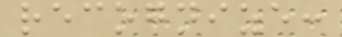recognize:
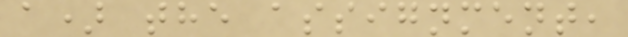a) the assignment,
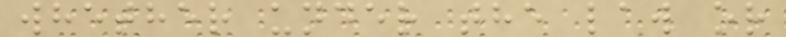whether under the law or
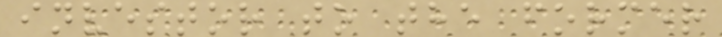investor to the former
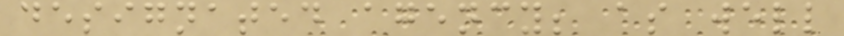designated agency; as well
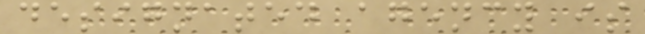designated agency is
